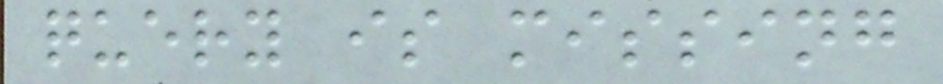query is missing
